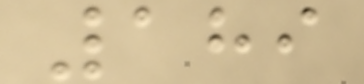189
